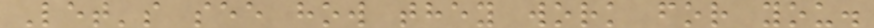Let's see how they work for you.
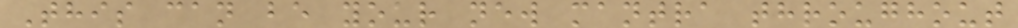This can be your new mantra throughout
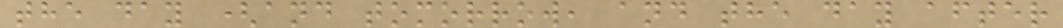the day (and tomorrow, and the day after
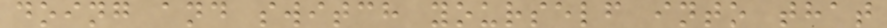doing and switch yourself into that
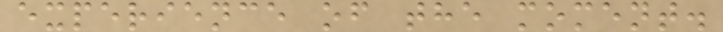experience of the moment.
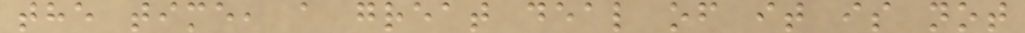the time, a great deal of it is not
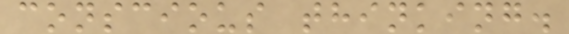conscious thinking.
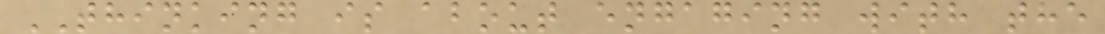THINKING is about engaging with the
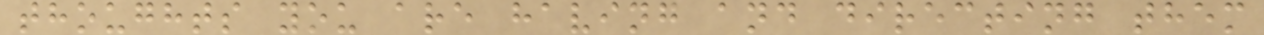thoughts you are having and directing them
